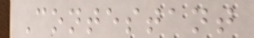Contestant
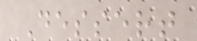Dessert
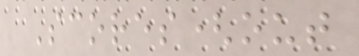Scores(out
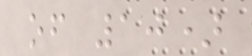of 10)
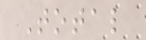Total
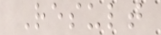Result
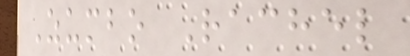Zumbo Rachel
